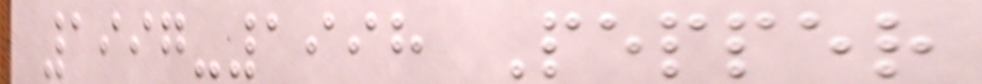1997-1998 Pepper
